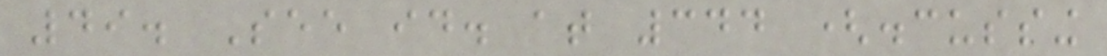49. See id. at 344 (discussing
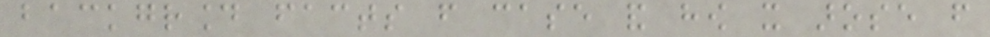background facts from case and how it arose from
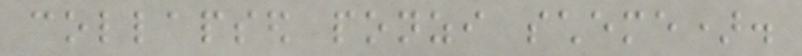collapsed ponzi scheme).
